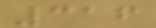316
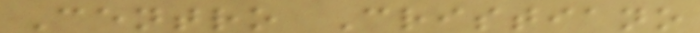Centro Cristiano
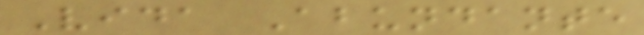Vida Abundante
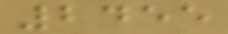2455
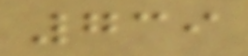739
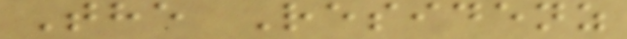The Residenz
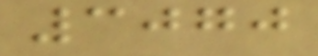3070
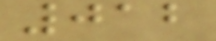012
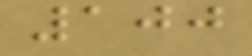100
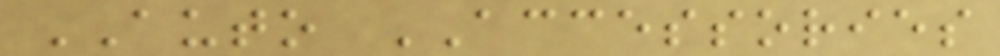AUTO ACCESSORIES
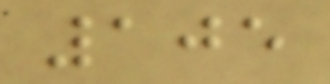105
